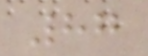87
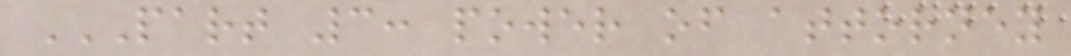PART 3: POWER OF ATTORNEY
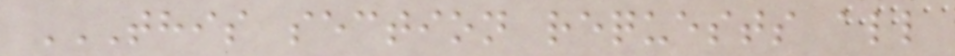THIS SECTION REQUESTS ALL
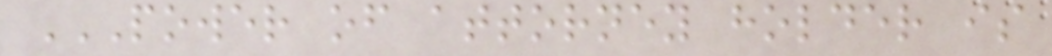POWER OF ATTORNEY HOLDER IS
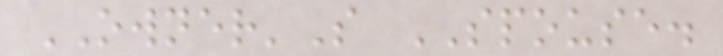OWNER'S SPOUSE.
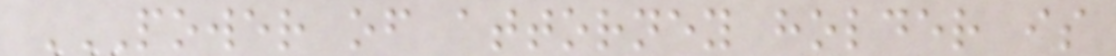POWER OF ATTORNEY HOLDER IS
